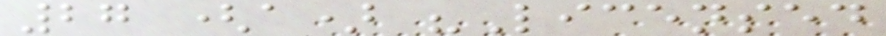27 (a) "Licensed
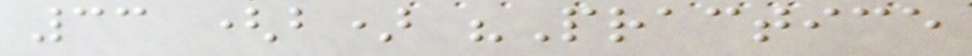33 (b) "Practice
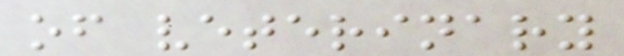of veterinary
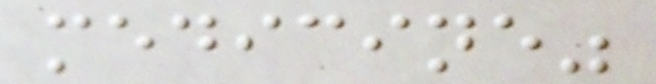medicine"
